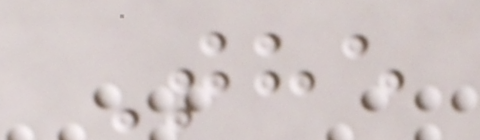The
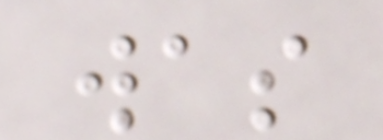was
